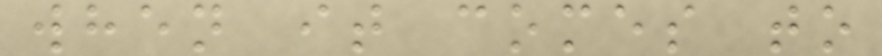when it comes to
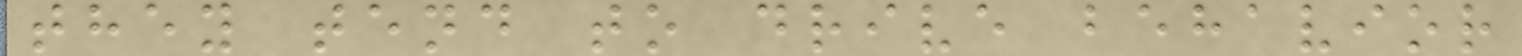they tend to drive behavior
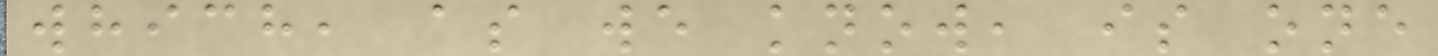which, as we know, is one
